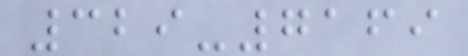329-7169
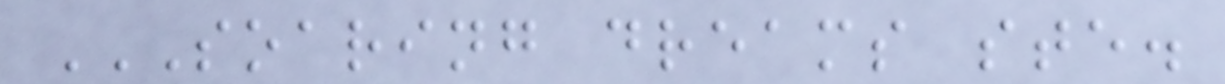SOARING DREAMS STE.
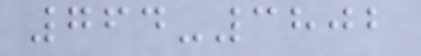764-3802
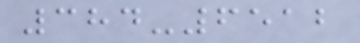384-6512
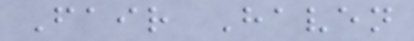Fair Haven
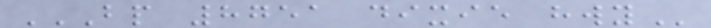BP 8751 DIXIE HWY
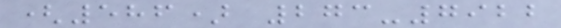(586) 273-7922
